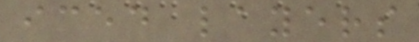iced layers
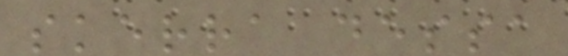skerra dessa
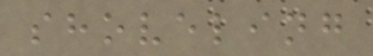shoveling
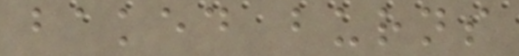baked burns
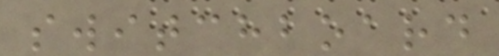switchboard
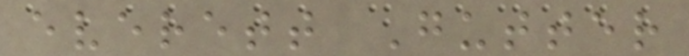everett Gutter
